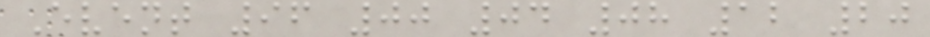Event 96 00 04 08 12 20
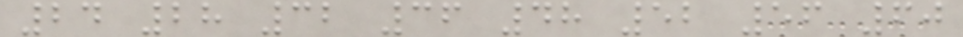24 28 32 36 48 52 56 60
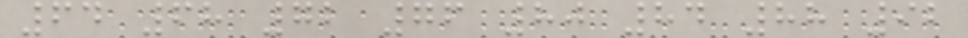64 68 72 76 80 84 88 92
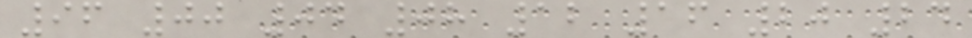96 00 04 08 12 16 20 24
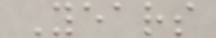Years
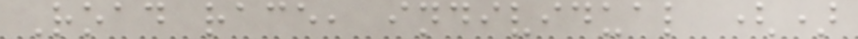Road race, individual ()
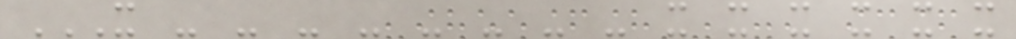X - - - - - - - - X X X X X X
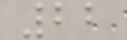22
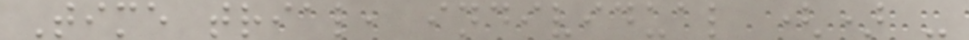Time trial, individual () -
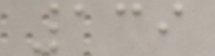139
